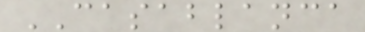CASABLANCA
